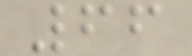66
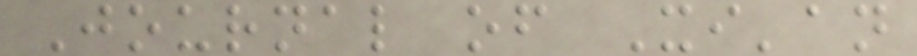Journal of Xi'an
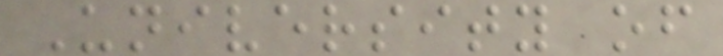University of
